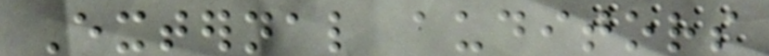External auditors
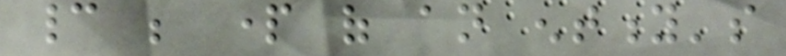cannot be part of an entity's
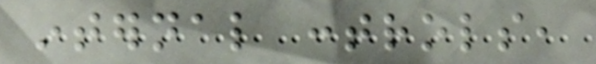internal controls,
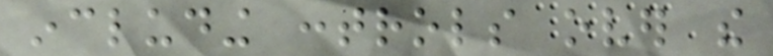including controls over the
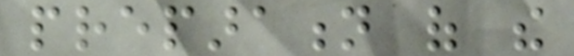preparation of the
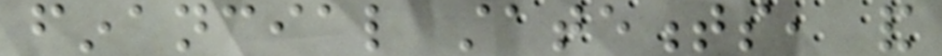financial statements, and
